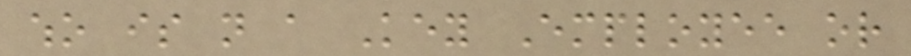who is not a Key Employee or
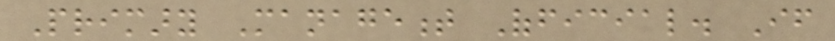Primary Management Official. If
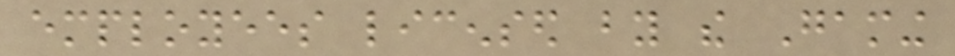employees licensed by the Gaming
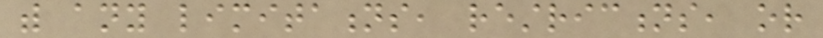with any limitations, restrictions, or
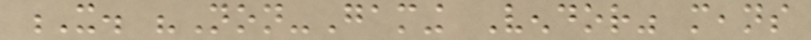X. "Non-Gaming Vendor" means
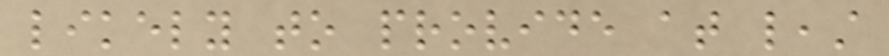likely to provide at least
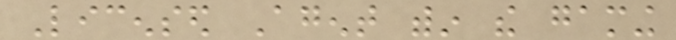Licensed Agent within the gaming
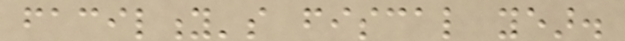facility's fiscal year.
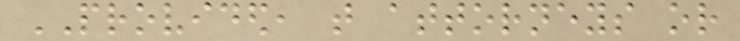PROVIDED, that attorneys or
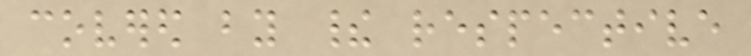covered by their respective
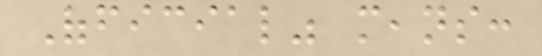Official" means:
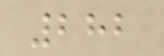282
